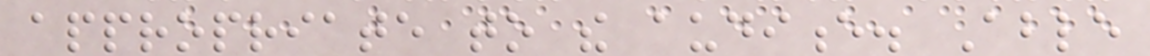appropriate to the audience. Able
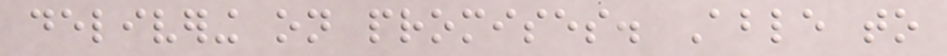delivering on promises. Able to
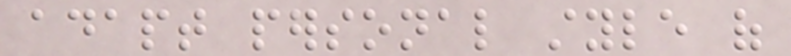adapt personal style of
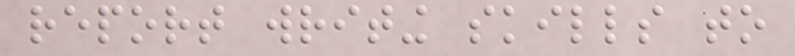report writing skills to
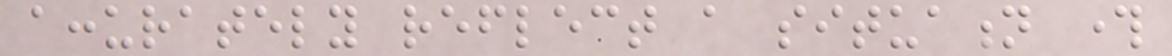accurately reflect a situation through
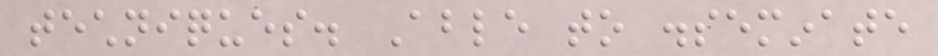techniques. Able to disseminate
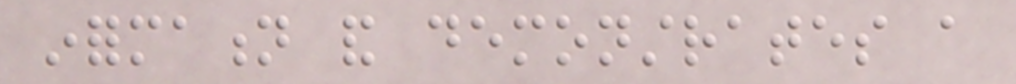information and demonstrates a
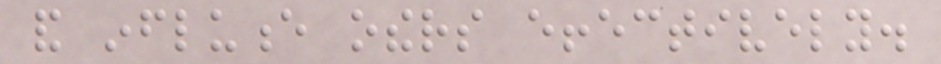and influence others effectively.
